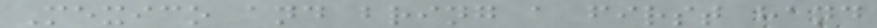Mexico and bring a first hand
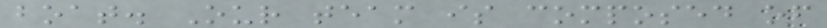boat. Our team is composed of
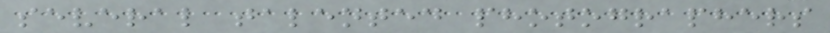several talented photographers
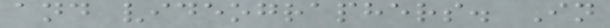and videographers. In
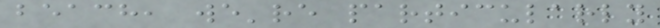beach, we're particularly
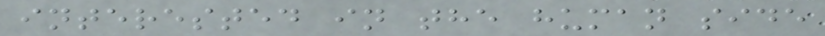interested in the human side
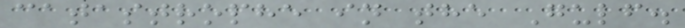catastrophe in the Gulf.
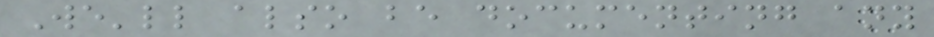We'll also be documenting any
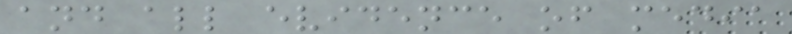and all evidence of media
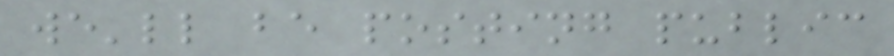we'll be posting public
